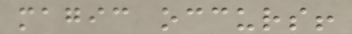magic occurs!
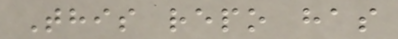This repo has
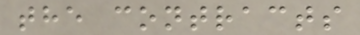the contracts
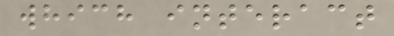which interact
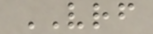VRF
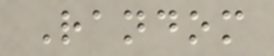Random
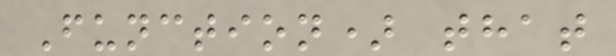Function) that
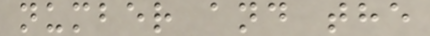number and the
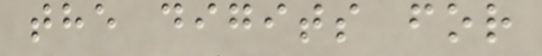the digits for
